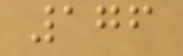176
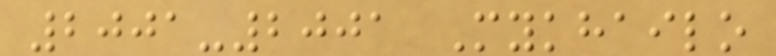2001-2001 Mykhailo
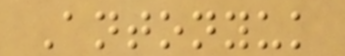Antonyuk
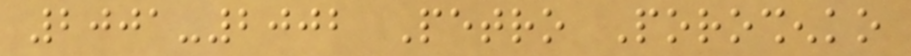2001-2002 Petro Poroshenko
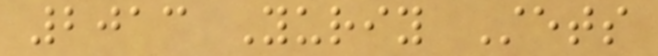2013 Yuriy Stets
